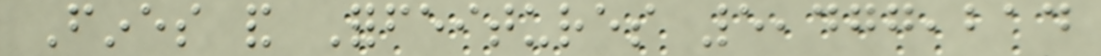Fines and Forfeitures 5,477,214
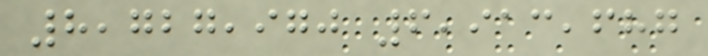8,727,970 6,913,687
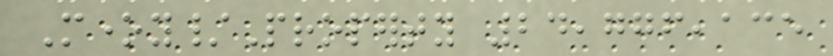Money/Property 24,776,135
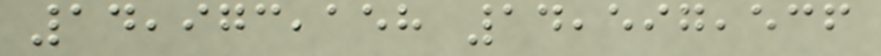14,973,158 14,597,536
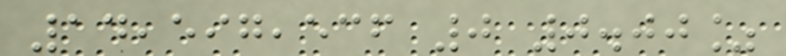14,597,536 0 0.00%
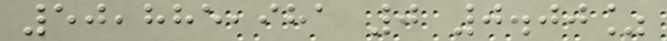50,885,981 0 0.00%
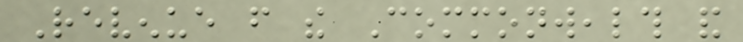Revenue from the Commonwealth and
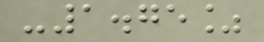-1.75%
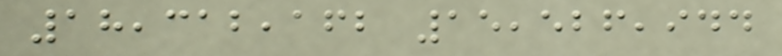18,312,162 15,526,944
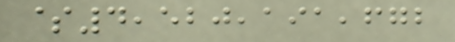$4,520,191,672
